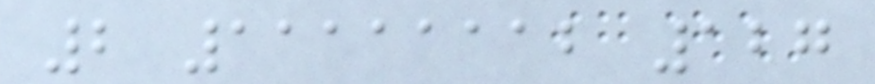2 11111112 127
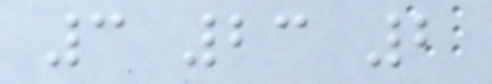3 23 2
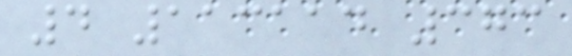4 113114 373
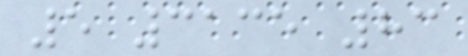5 3135 83
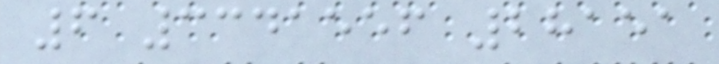6 3341556 28151
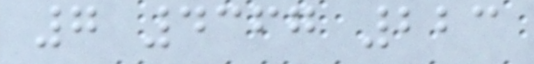7 4367 223
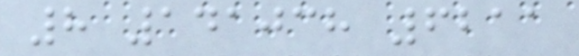8 141038 6211
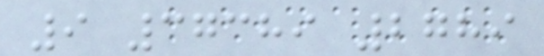9 37389 2789
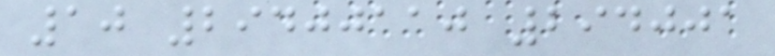10 29400110 294001
